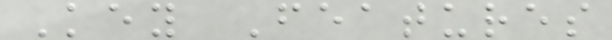Key Features
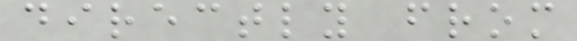directly from
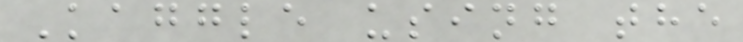Kaggle using the
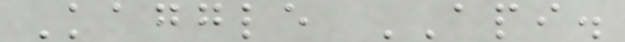Kaggle API.
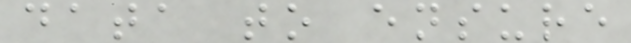data to ensure
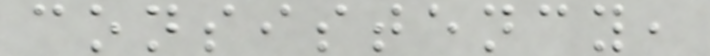consistency,
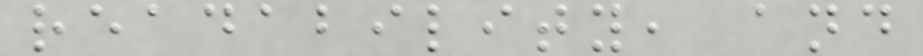readability, and
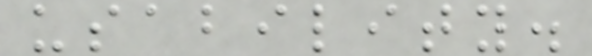usability.
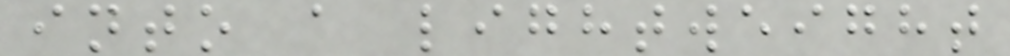into a lightweight
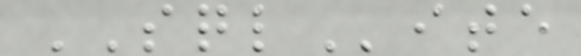SQLite
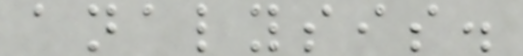analysis.
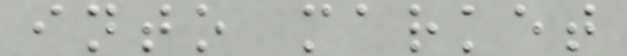into market
